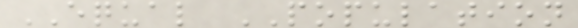EQUAL POPULATION
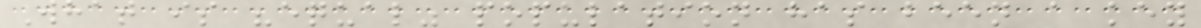What is "equal" population has been a key
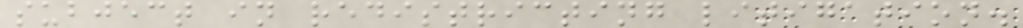subject in redistricting litigation.
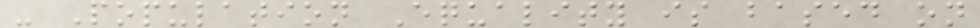- Population Equality is based on
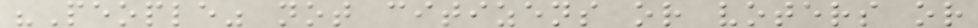"People" not citizens or voters or
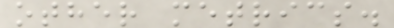other metrics.
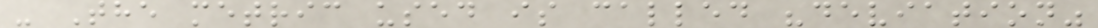- The metric used is called "deviation"
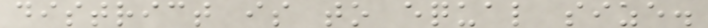district is to equal size.
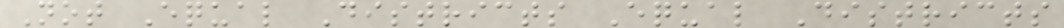Not Equal Districts Equal Districts
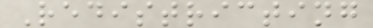Redistricting
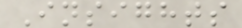Insights
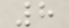8
